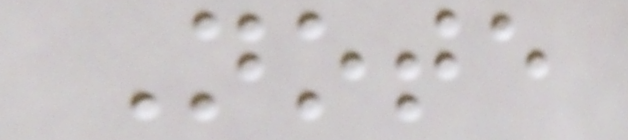Note
